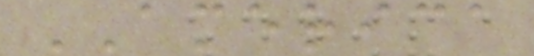AMERICA
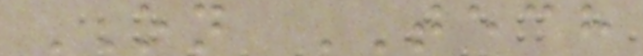ON TECH
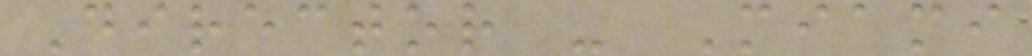Director - Miami
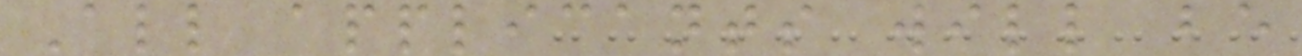All applicants will be
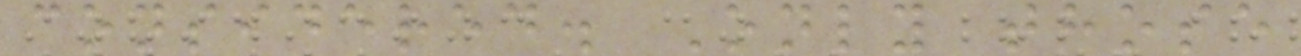considered. Only those
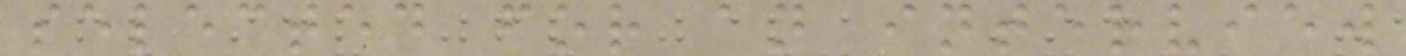selected for an interview
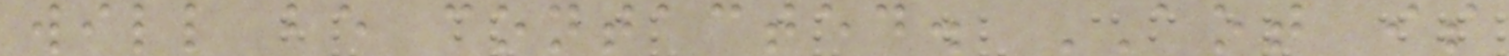will be contacted. AOT is
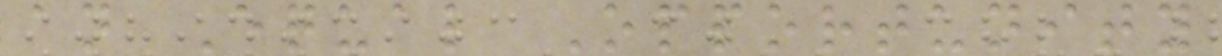an Equal Opportunity
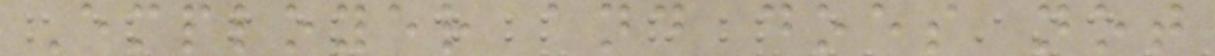Employer and does not
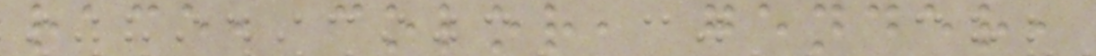race, color, gender,
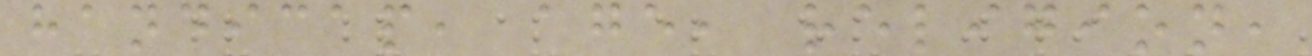handicap, age, religion,
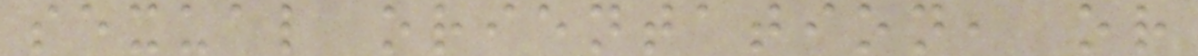sexual orientation, or
